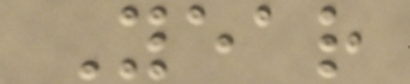Year
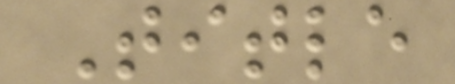Title
